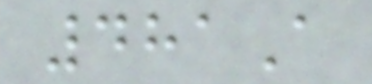481A
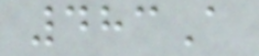483A
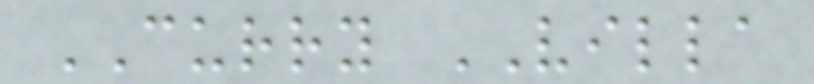CURRY VILLA
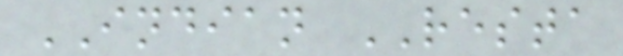INDIAN RESTA
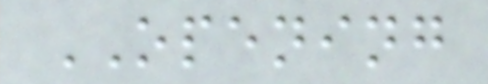OPENING
